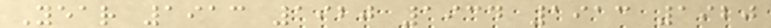Year 1913 1920 1934 1913 1920
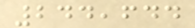244,644
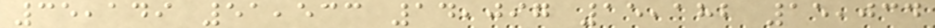35,149 51,533 14,097 15,182 15,034
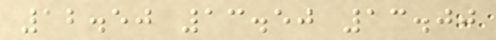12.50 13.50 13.00
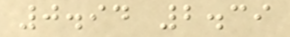0.94 2.39
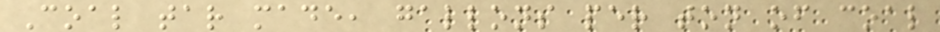Coal tar made, gallons per ton of coal
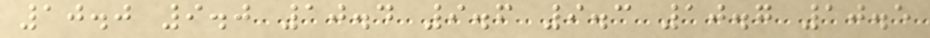10.0 9.0 10.4 9.6 9.3 10.7 10.5
